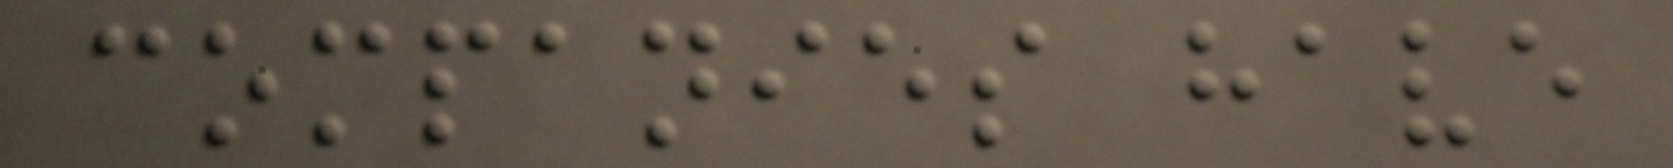companies have
